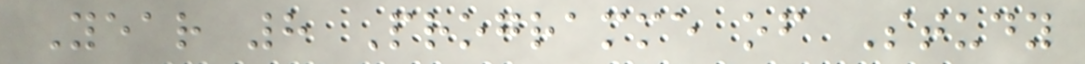Year 8 Programme of Study
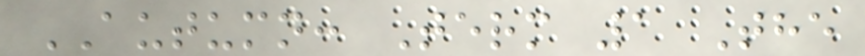AUTUMN: Term 1 The
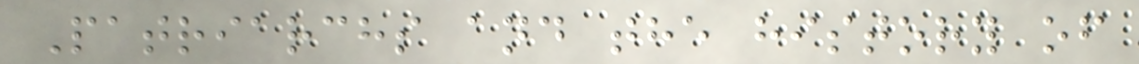Patriarchs and the history of
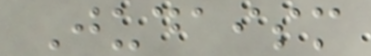Judaism
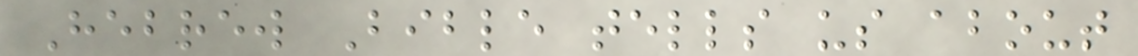Hebrew Bible tells us about
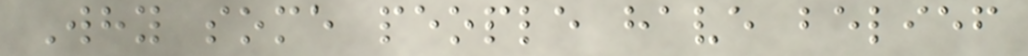Why some people have belief
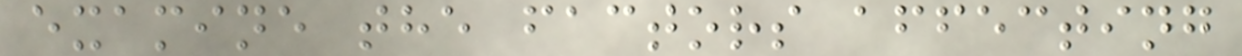examine the factors affecting
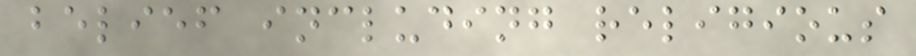belief including religious
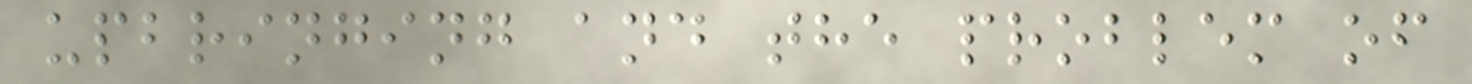upbringing and the problem of
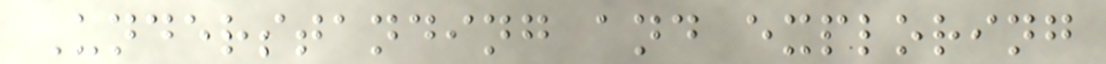Understanding and exploring
